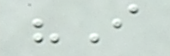"I
